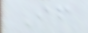If
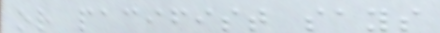or pacifist says
